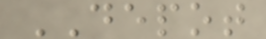DEPOT
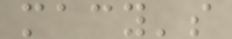macy's
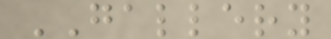GALLERY
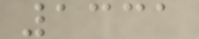1331
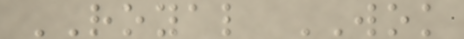ROYAL WOK
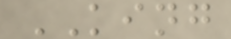KING
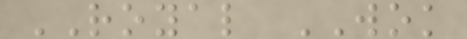ROYAL WOK
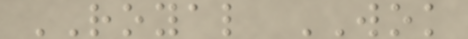ROYAL WOK
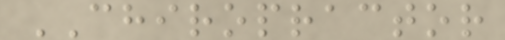CHIROPRACTOR
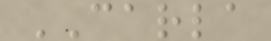CARLA
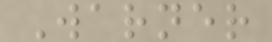Warner
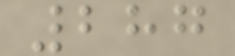287
